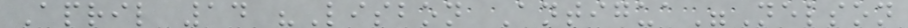April 14 "Lisbon Antigua"Nelson
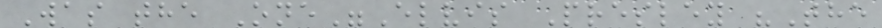Was the One"Elvis Presley "The
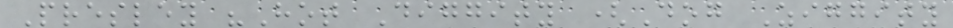Presley "Hot Diggity (Dog Ziggity
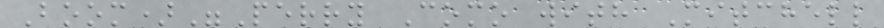Boom)"Perry Como with Mitchell
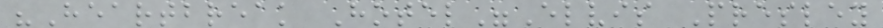"Heartbreak Hotel"Elvis Presley
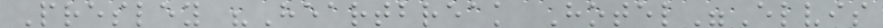Presley "Heartbreak Hotel"Elvis
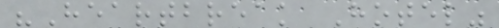"Heartbreak Hotel"
